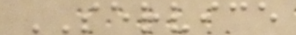SERVICE
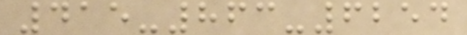415-863-6254
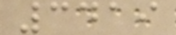3419
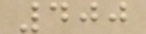400
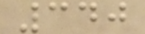340
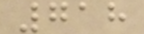718
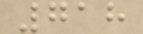718
